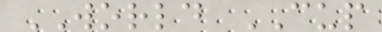WORLD CUP
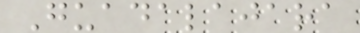Guadalajara
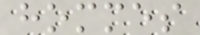hommes
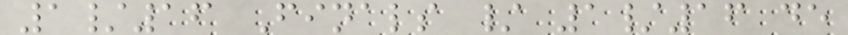1/16 Finals / 1/16 de
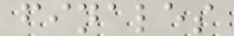finales
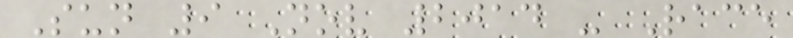Sun 9 Nov 2014 - Race
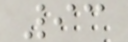93
